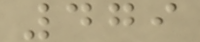479
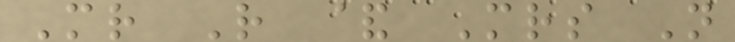Mr R & Mrs N
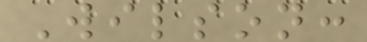Wilson:
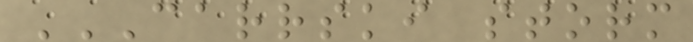CARRSKI STORM
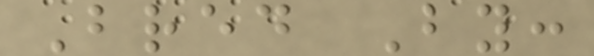Bred By:
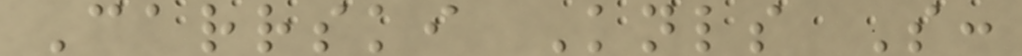Carrski Knls S:
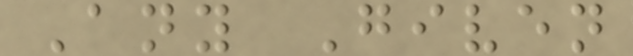Any Given
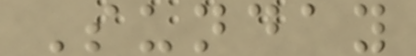Sunday
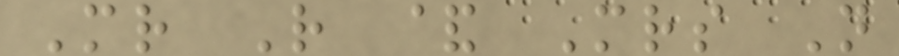Mr R & Mrs N
